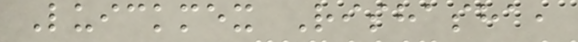Luickmex Rishasha,
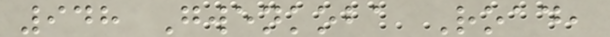948 Gwenkoba Road,
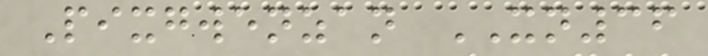Pixgwenzan XN36
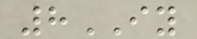8IY
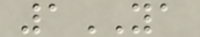1YA
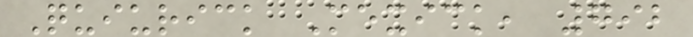Quiurick Mexick, 792
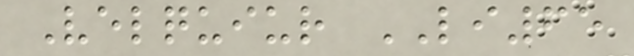Velquiur LI65
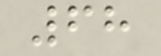68
